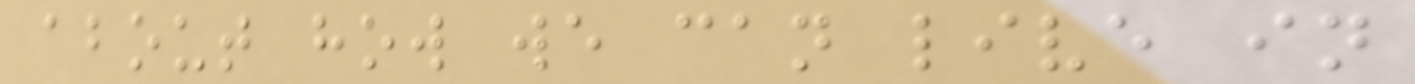about how we can live in
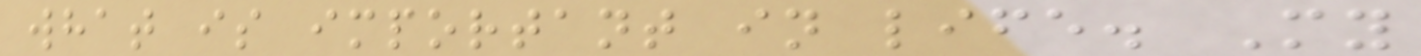what is important in life. My
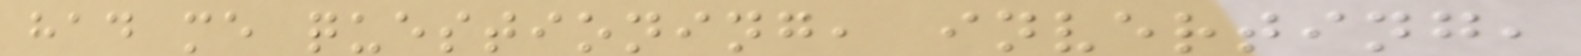had me questioning, inverting,
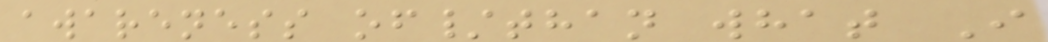awareness of/than what I
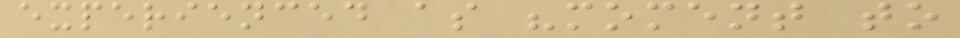experienced as "moment to
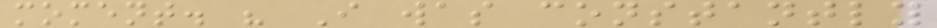moment. " I was constantly
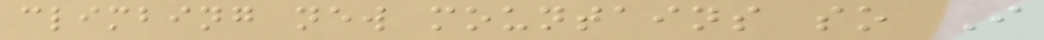climbing new mountains so I
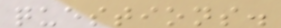questions.
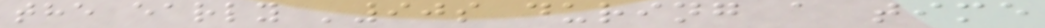the early '90s during a time
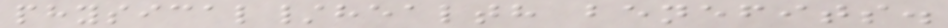physical/health benefits.
